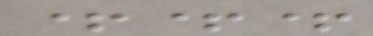+++
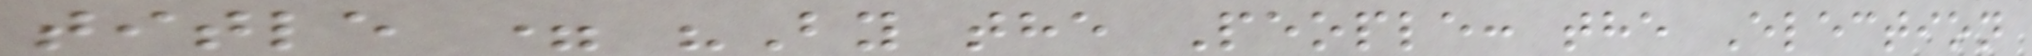title = "By the People: the Election
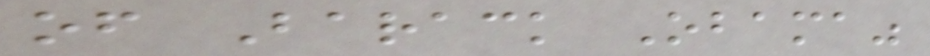of Barack Obama"
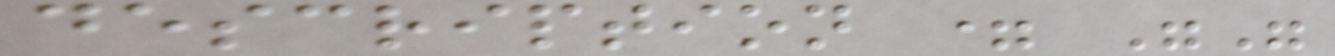description = ""
